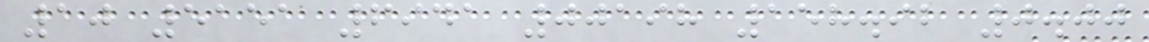10 5151 6941 00198 158.92 0.00
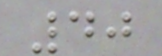40
